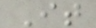It
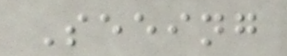Seeing
